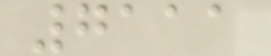7111
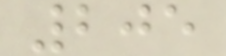205
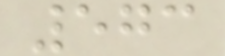573
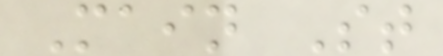Main St
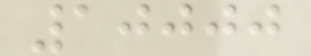10000
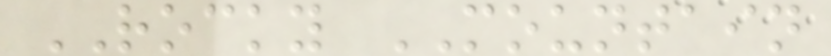ROCKY MOUNTAIN
